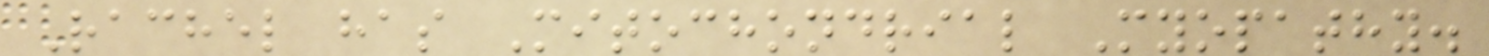Rachel has Mitochondrial Myopathy.
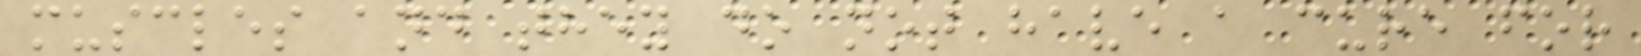muscles and they do not have a cure for
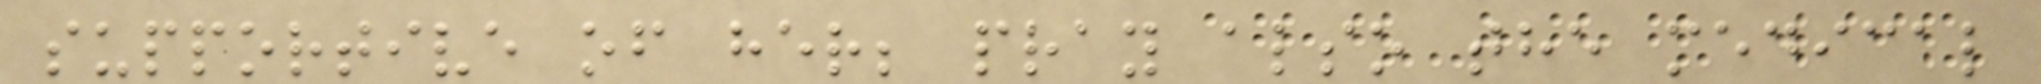supportive of her; pray also the medical
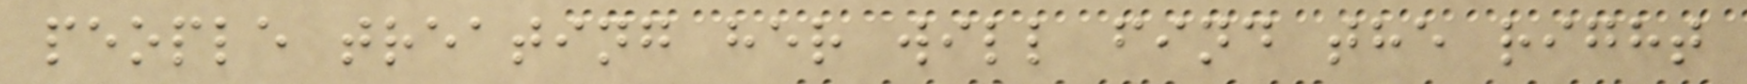people treating her will find the right
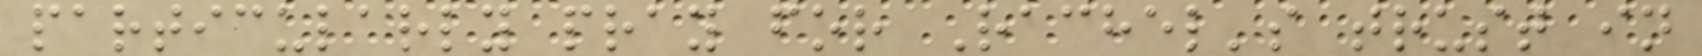particularly pray for Rachel's trust in
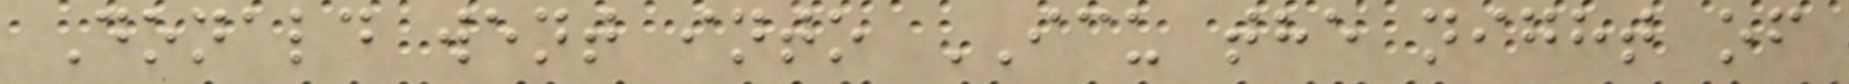Donald went into ICU the night of
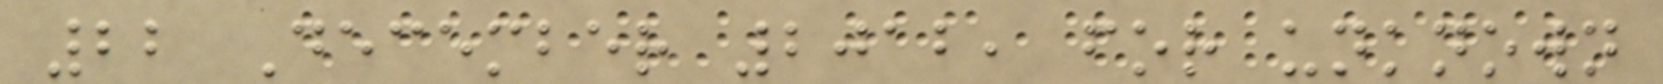22 December 2012, for unknown
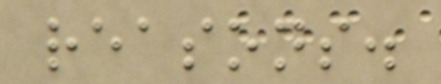reasons.
